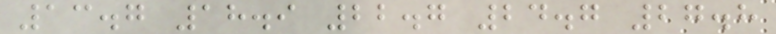13.7 18.9 22.7 24.7 27.8
